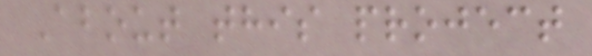About this project
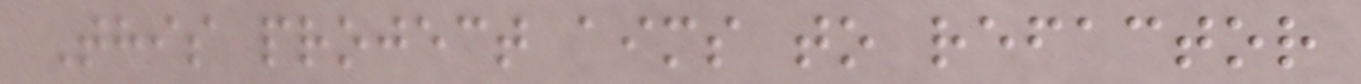This project aims to refactor
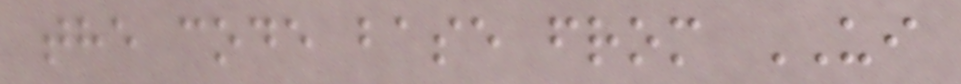the code base from UI
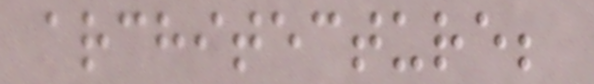architecture;
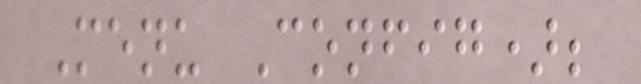Menu Config);
